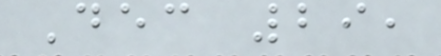Dec 29,
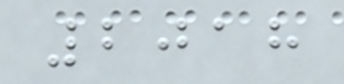2018
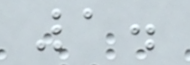1.
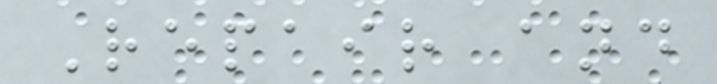Repair and
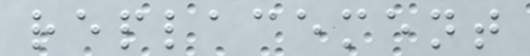replacement
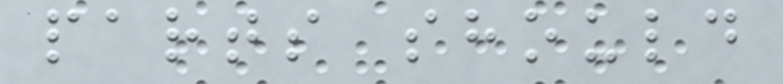parts should
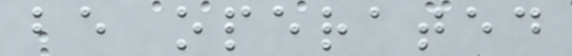be operated
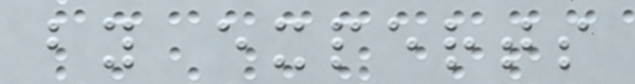by experts
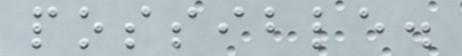possible.
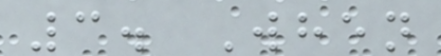3. When
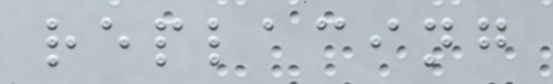replacing
